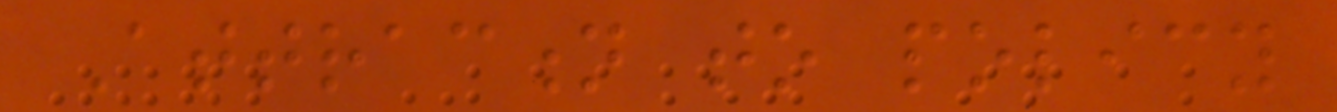Attraction to policy
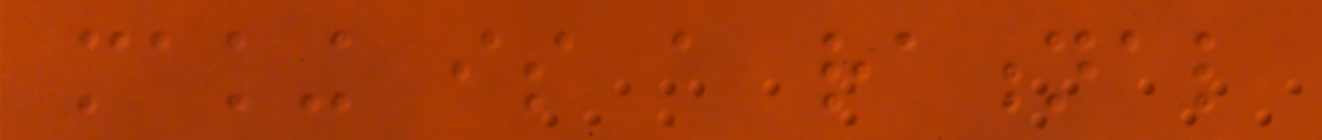making is a rational
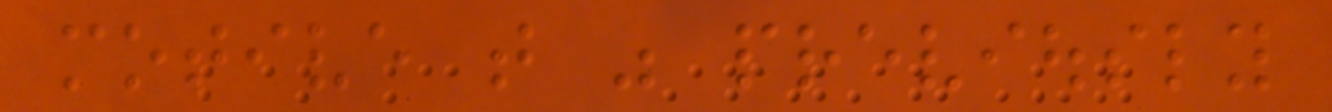motive that was previously
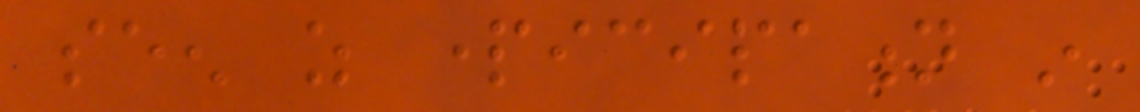seen as participation in
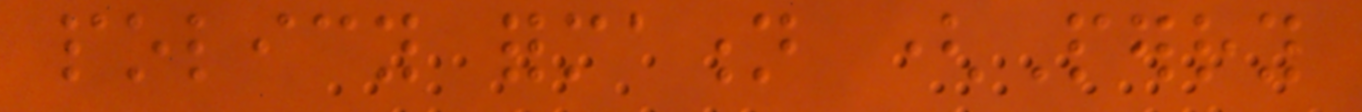policy formation (Perry
